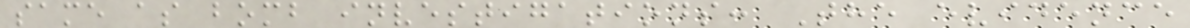same as bomb investigations: The evidence
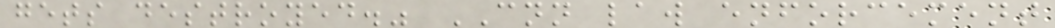gets destroyed." CNN law enforcement
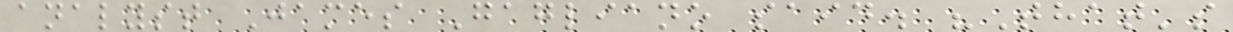analyst James Gagliano said. "That's
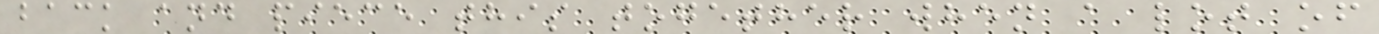back and piece this together when a lot of
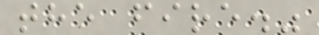the fire."
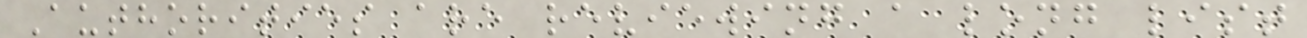Authorities are reviewing a long list
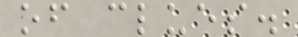of clues.
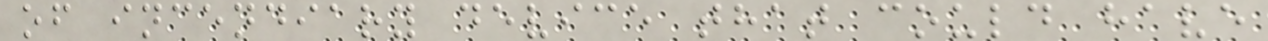of incendiary device that could have
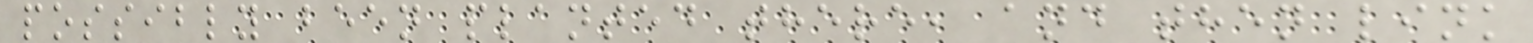possibly been planted there, and then link
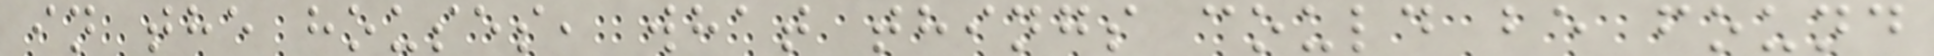in the houses, what things could be found
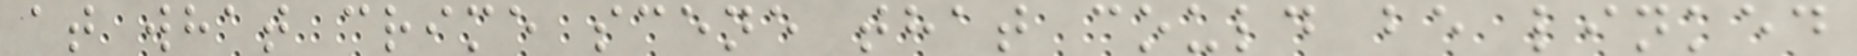at what crime scene that could be linked
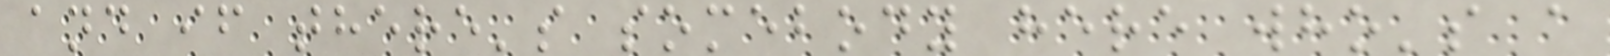and if there's somebody here who's a
